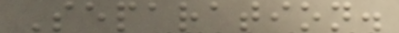Separation.
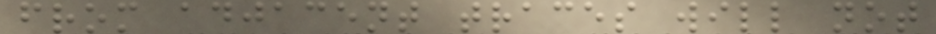from adjacent traces will not
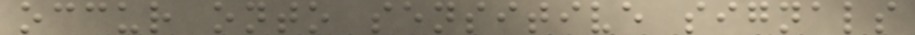occur onto sensitive signals
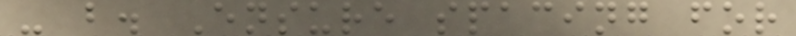- b. Ensure spacing for
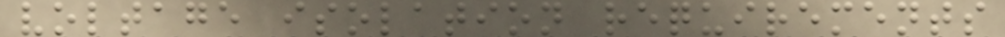voltage isolation requirements
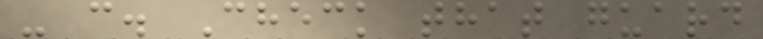- c. Check that guard
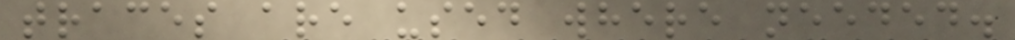traces are used where needed.
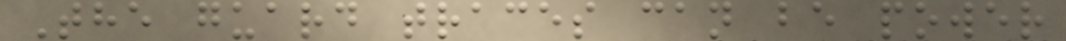The guard traces can be power
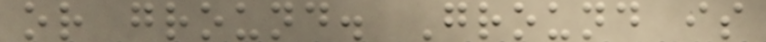or ground. Ground is
